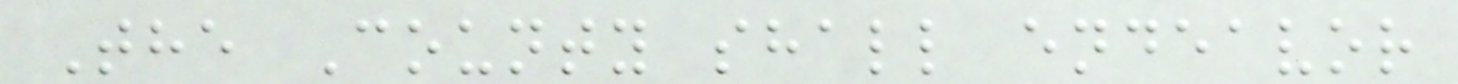The County shall endeavor
